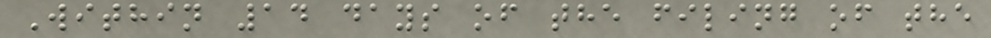Within 14 days of the filing of the
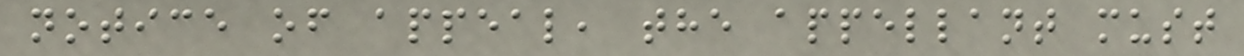notice of appeal, the appellant must
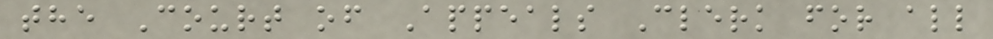the Court of Appeals Clerk for all
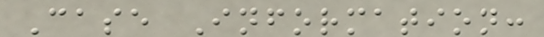Case Information:
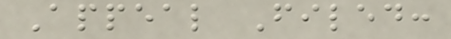Appeal Filed:
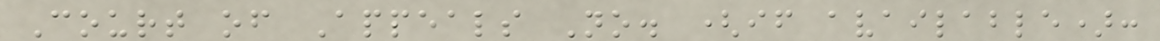Court of Appeals No. (if available):
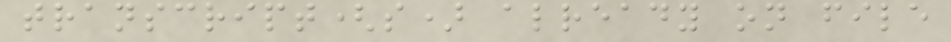transcript(s) already on file
